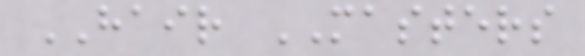HAIR MASTERS
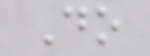Do
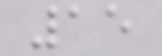15
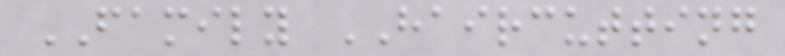FAMILY HAIRCUTTING
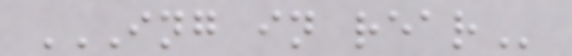ING IN REAR
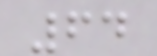64
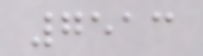7513
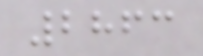2863
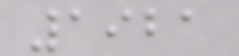1921
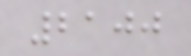2100
